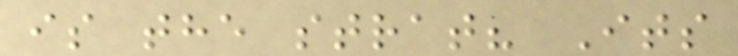is the strat? Its
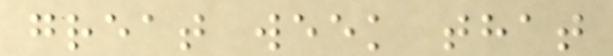great week that
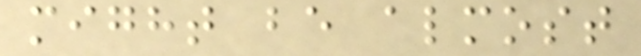might be almost
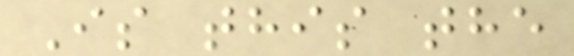Is this the
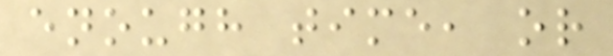enough time, or
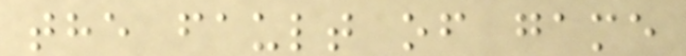the fault of game
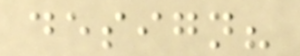design?
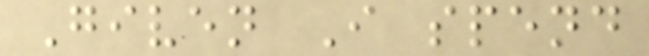Given I spend
